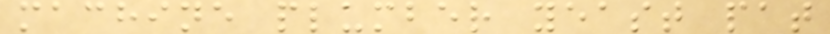machine plumber yeast pat
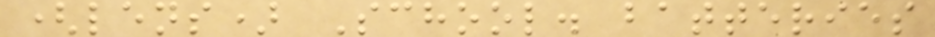(lens) School. batteries
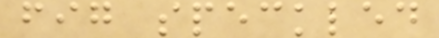fig speckled
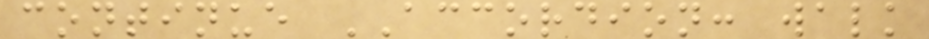continue ACCORDION: walk
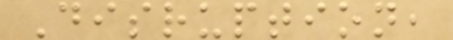Disruption,
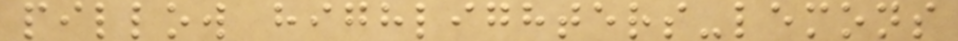pillow highlighters-lemons
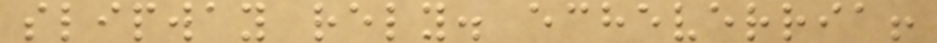slipway rely. echeverria!
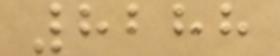8288
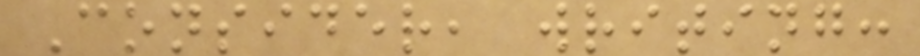Consider, writing:
